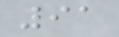91
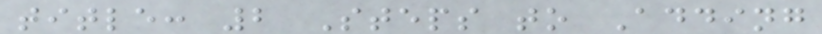title: 2 Steps to Adding
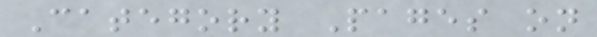Category Pages on
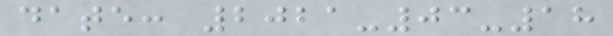date: 2021-03-18
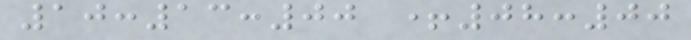10:13:00 +08:00
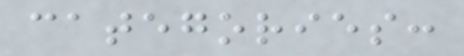categories:
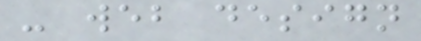- web design
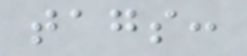tags:
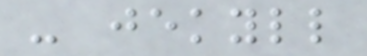- jekyll
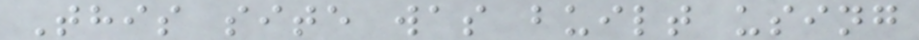This site was built using
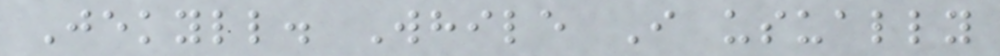Jekyll. While I usually
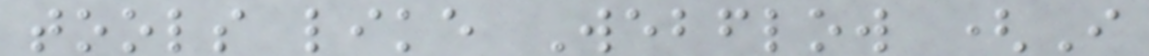tools like Webflow (I
